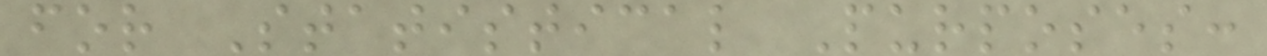for Statistical Purposes:
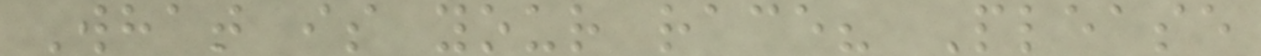What is your race? Please
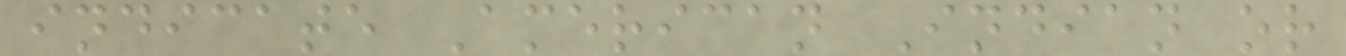indicate American Indian or
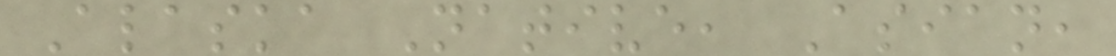Alaska Native, Asian,
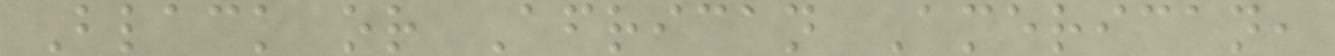Black or African American,
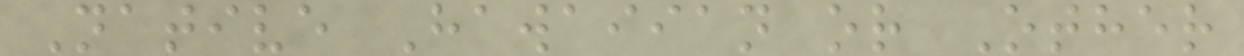Native Hawaiian or Other
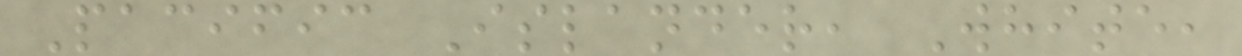Pacific Islander, White,
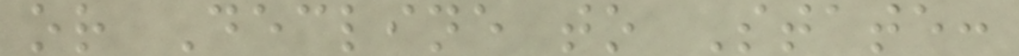or Decline to State:
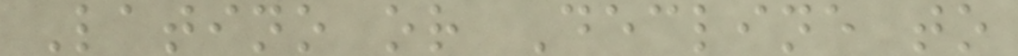Latino or Decline to
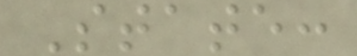State:
